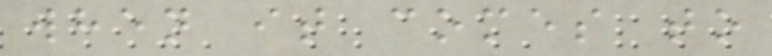when it comes to
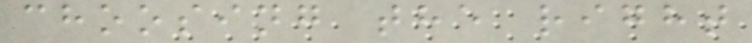choosing the right
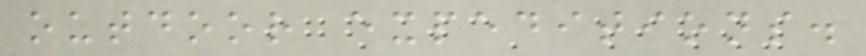outdoor expeditions.
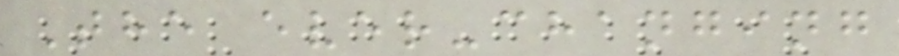The ever-changing
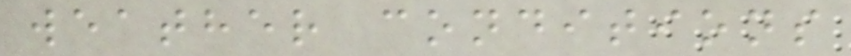weather conditions
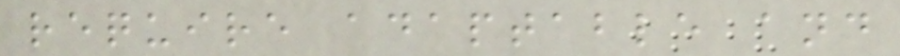require adaptable and
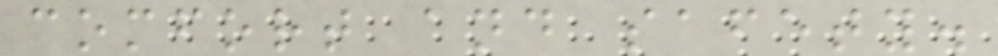comfort and safety.
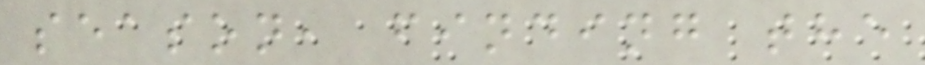season, finding the
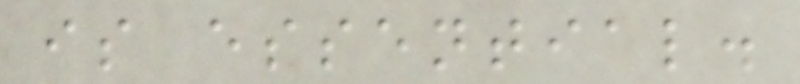is essential.
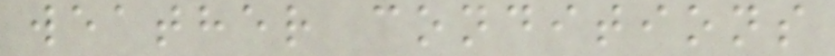weather conditions
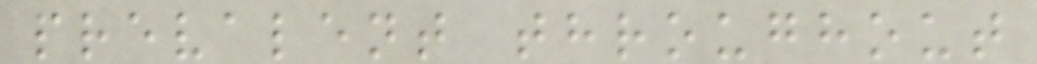prevalent throughout
